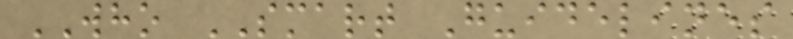WHO SMART Guidelines
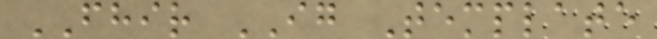FHIR IG Template
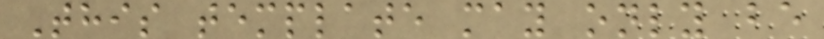This template may only be
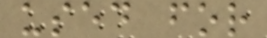used for
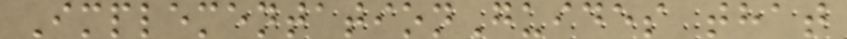ImplementationGuides that
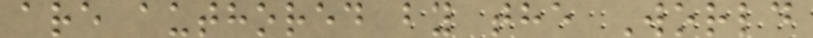are authored by the World
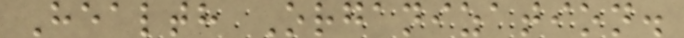Health Organization.
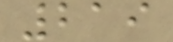219
